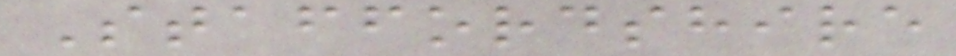Staffordshire
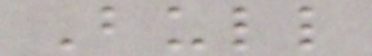Bull
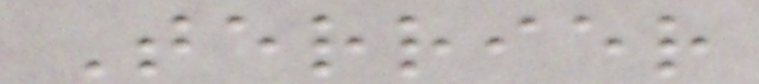Terrier
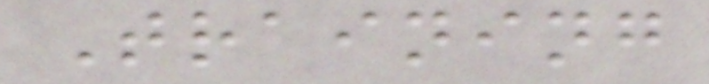Training
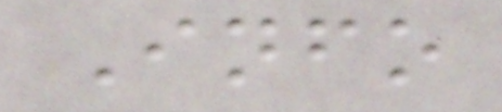Info
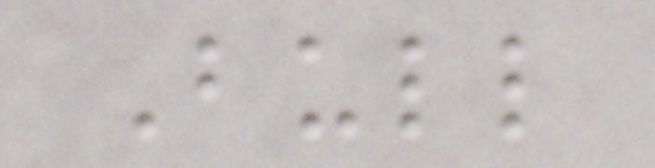Bull
